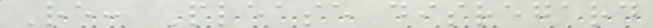Re: Please disregard
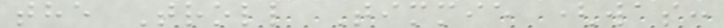the Troll Timmie (was:
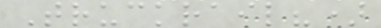Truckrail?)
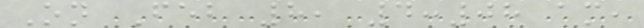On Feb 8, 4:08 am,
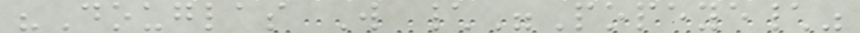"Douglas W \"Popeye\"
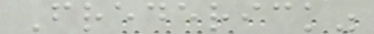Frederick"
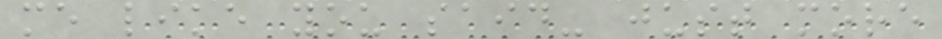me like you said- just more
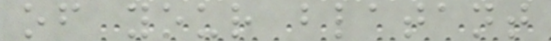of your blatant
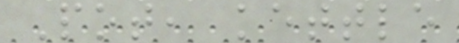Pot, kettle
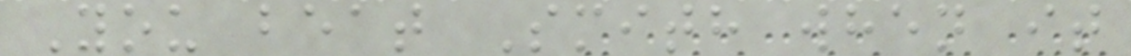You beat Smith when it
